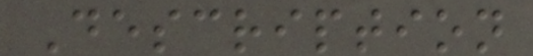Description
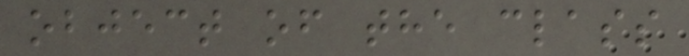object of the class
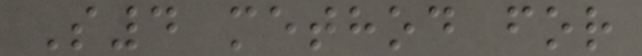S4 method for
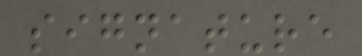signature
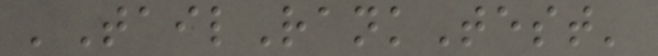'TailRankTest'
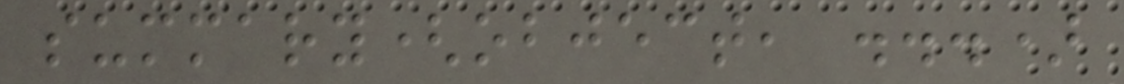summary(object, ...)
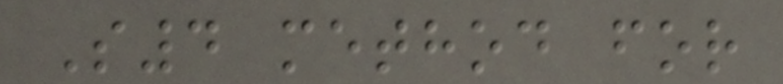S4 method for
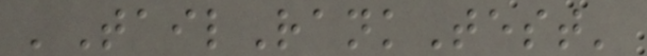'TailRankTest'
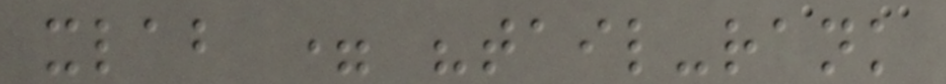xlab = "tail-rank
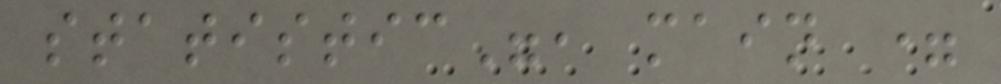statistic", main =
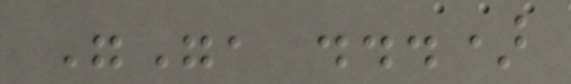"", ...)
